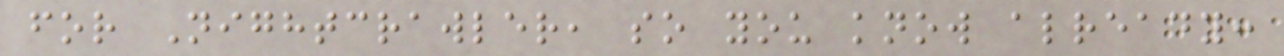for Nightcrawler, so you know already:
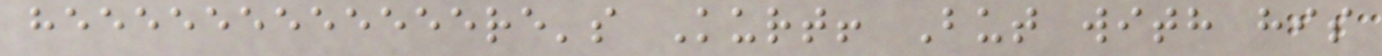heeeeeeeeeeeere's Kurt! But with his
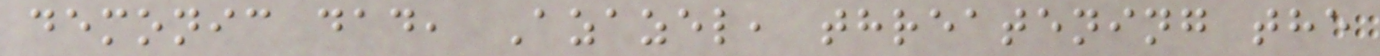demonic dad, Azazel, threatening the
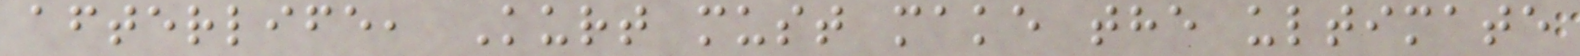afterlife, Kurt must make the ultimate
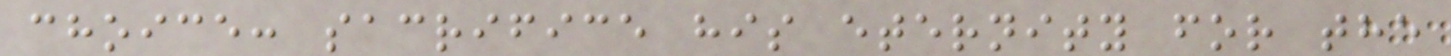choice: sacrifice his eternity for the
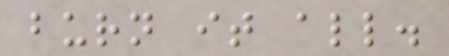burn it all.
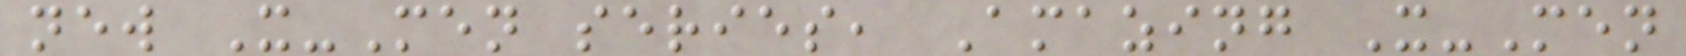new X-Men series, Amazing X-Men
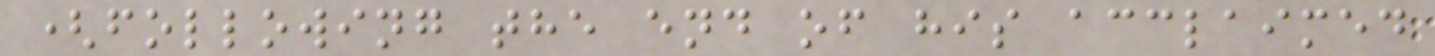(following the end of his acclaimed
